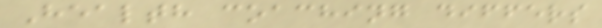Health coaching differs
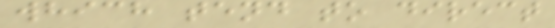which tend to direct
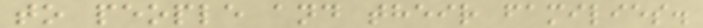to people and their families.
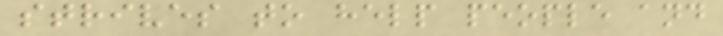strives to help people and
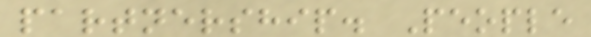partnership. People
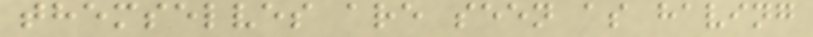themselves are seen as having
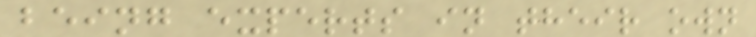being experts in their own
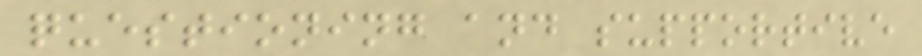questioning and supportive
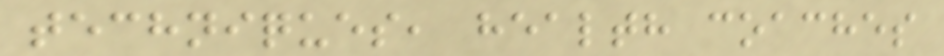techniques, health coaches
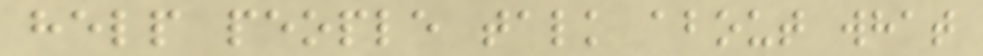help people talk about what
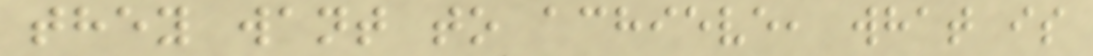they want to achieve, what is
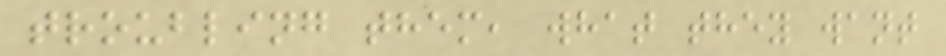troubling them, what they want
